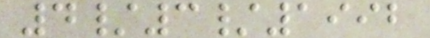4/3/1992
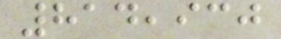814,930
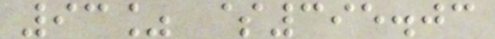93% $395.03
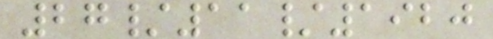27/11/1920
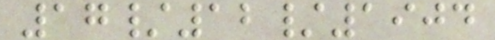17/12/1904
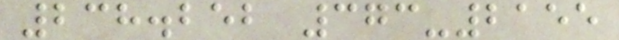238.252 373-2155
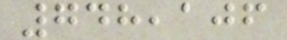748,106
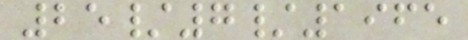25/7/1965
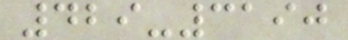429-3190
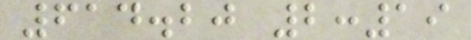614.20 2:19
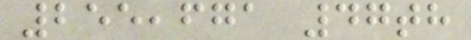255,671 47th
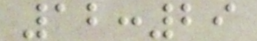12:29
